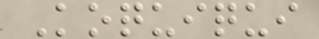Koquiqui
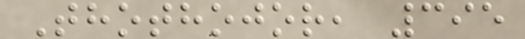Thothojor, 395
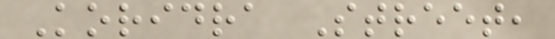Koridra Street,
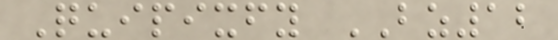Quipixfy BZ12
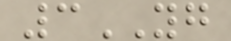3YG
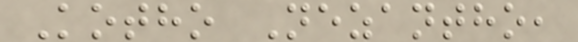Kotho Nezantho,
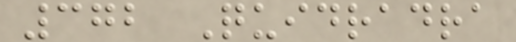372 Quidradra
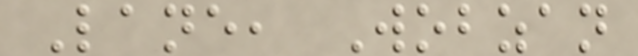Lane, Wobzan
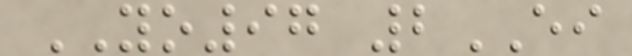YO97 2EI
